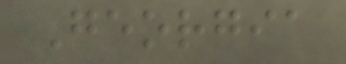Georgia
